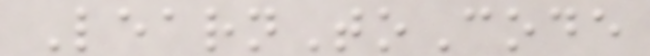LearnToCode
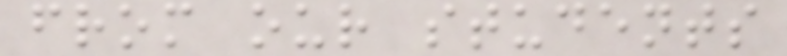from our students
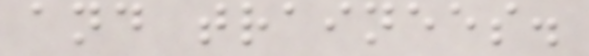and trainees.
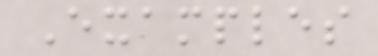Examples
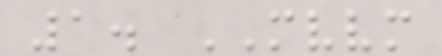1. MVVM
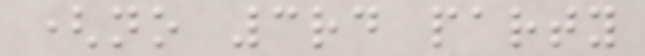(no 3rd party
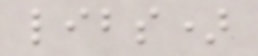libs)
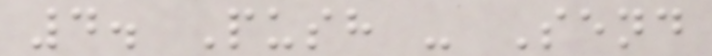4. Push - Send
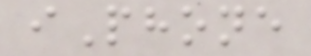iPhone
